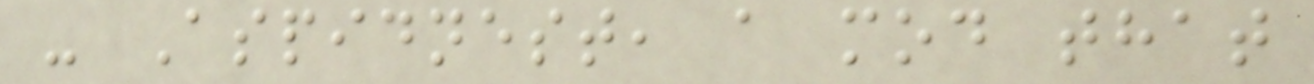- Aspidnest, a mod that
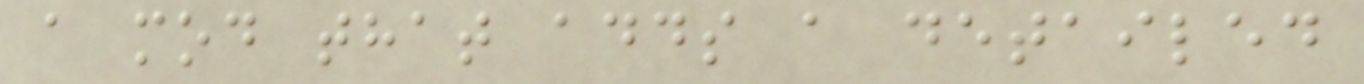a mod that adds a detailed
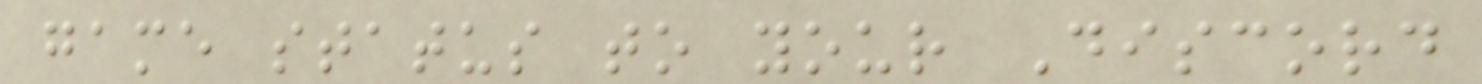game status to your Discord
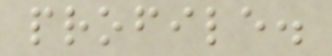profile.
